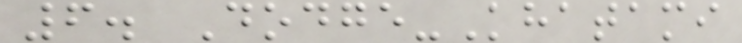6. Dodge-Khatami
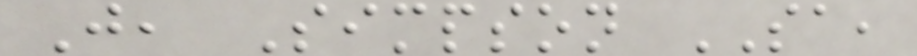J, Simpson SA,
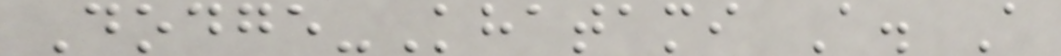Dodge-Khatami A. A
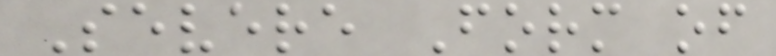Severe Form of
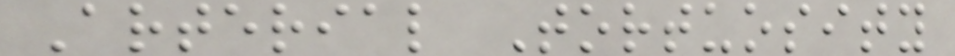Arterial Tortuosity
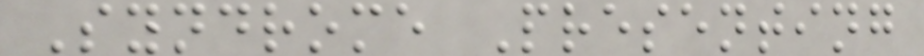Syndrome Presenting
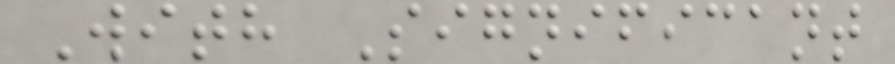With Significant
